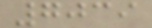7039
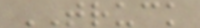TRUCK
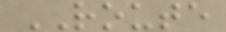ROUTE
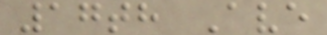17th Ave
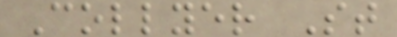Collyer St
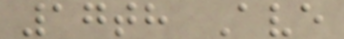17th Ave
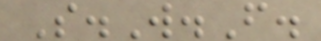S.W.F.
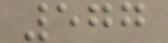577
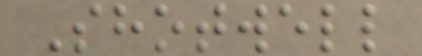Shotwell
